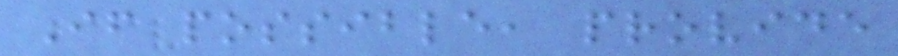If possible, provide
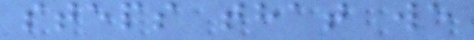steps that we
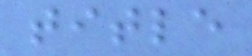title
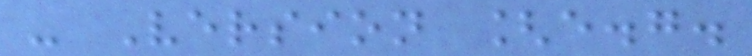- Version [e.g.
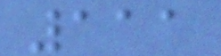111
